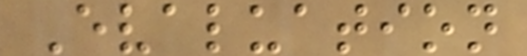Evaluation
